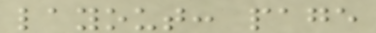layout: page
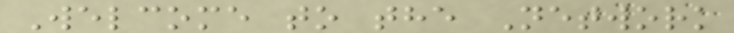Welcome to the Network
